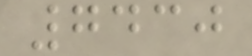7430
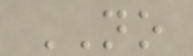NO
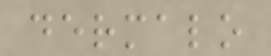dermalo
